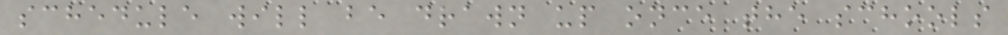schedule will be drawn up once the schools
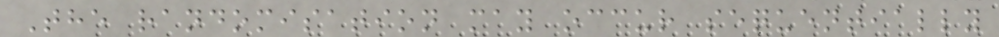The randomisation may occur sequentially
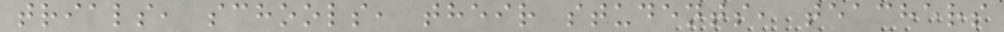trials, schools, their students, teachers
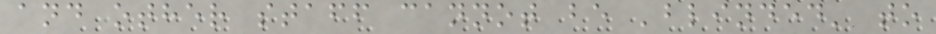and other staff cannot be 'blinded' to
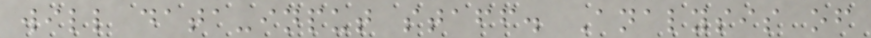will data-input staff. Analysis of
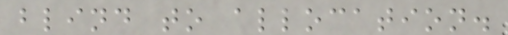blind to allocation.
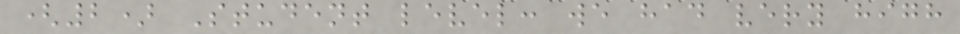(2) Student level: we had very high
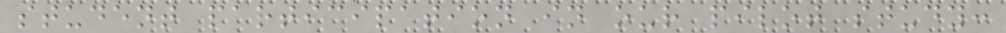student participation in our pilot study:
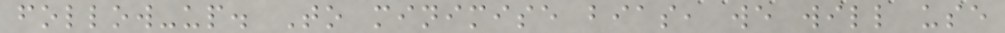follow-up. To minimise bias, we will use
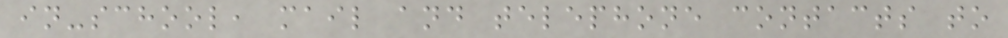in-school, mail and telephone contacts to
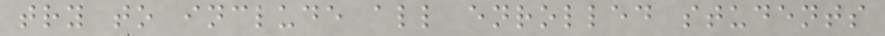try to include all enrolled students
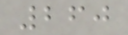260
